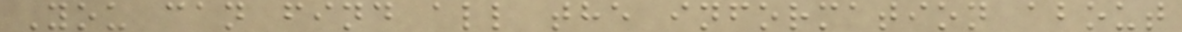You can find all the information about
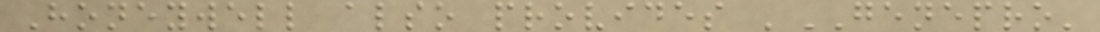Honeywell also provides 'GENEPRO'
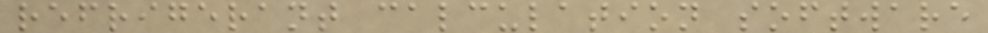refrigerant calculation software
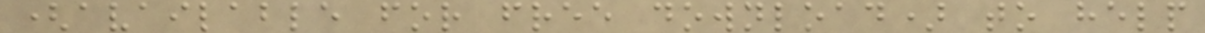(available for free download) to help
